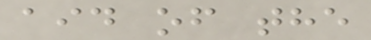aid of the
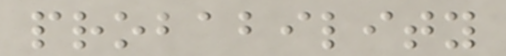probability
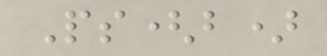Ps(b)
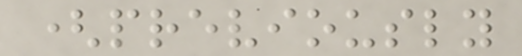(previously
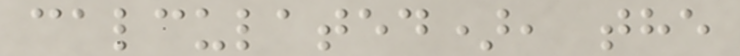calculated), the
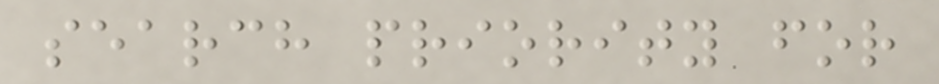search priority for
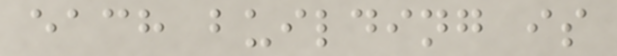each building is
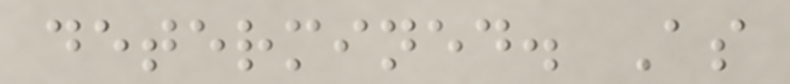determined. As
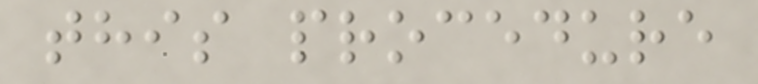this procedure
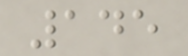145
